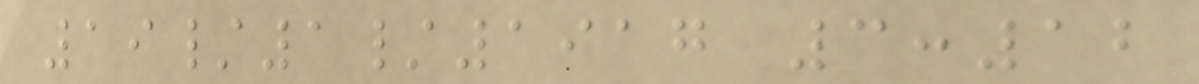19/1/1917 3:12
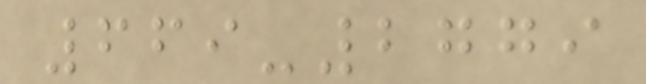669-2779
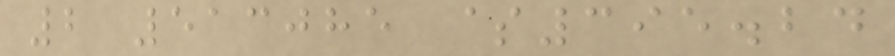2 513085 $395.24
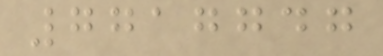7717747
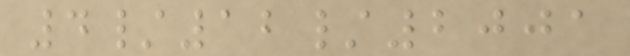4/12/2001
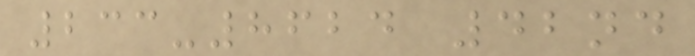233-8624 42nd
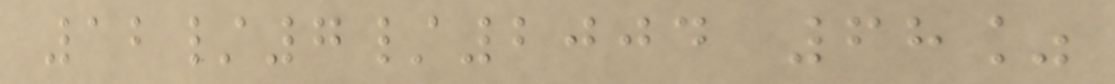12/7/2004 68%
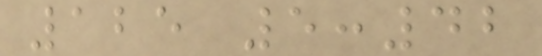125 5:42
